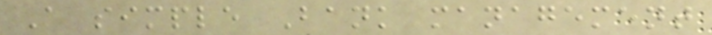A simple Bank management
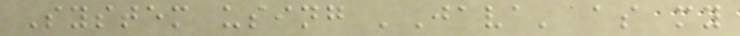System using 'Java' as my
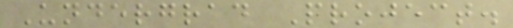Undergrad Project.
